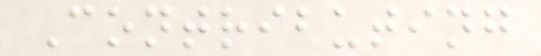Contributing
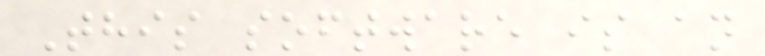This software is an
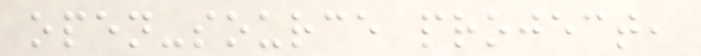open-source project,
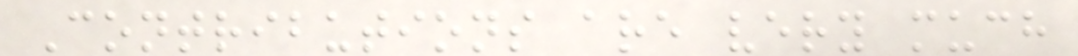Contributions are very much
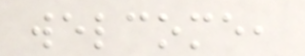welcome,
